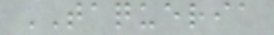TAQUERIA
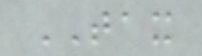TAX
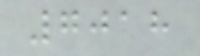7018
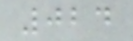024
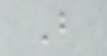B
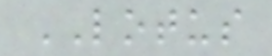LOTUS
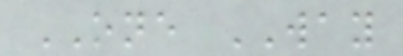ONE WAY
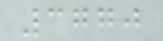3770
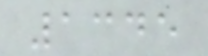1345
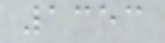1353
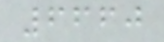6660
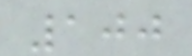100
